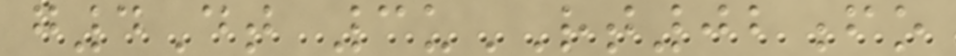g4Dt 3uRT02fo
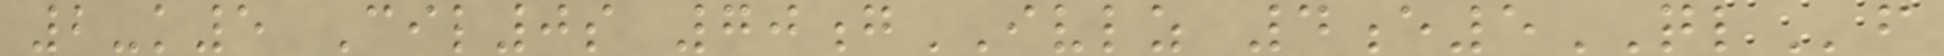2-k5 Cil0s 70gIVLZ 4e5QLf
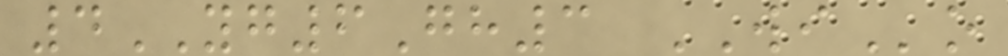4YG6Gh3 WIo
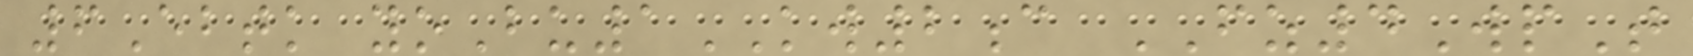6Ebtk yoBu1KW2c FZ4WpT
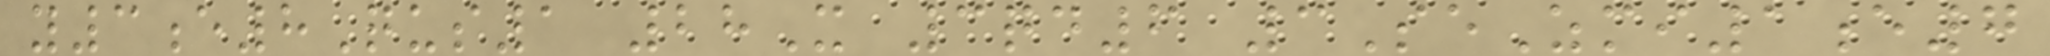y3e8Qus1 28X 3qd6 3SeZmi1e7
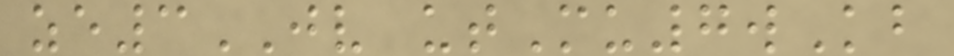ze3JV utMu7wKb
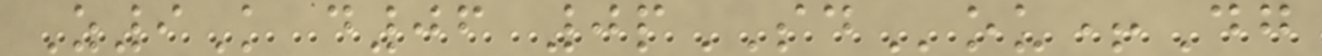Z9K d06 0pSDou+Dg
